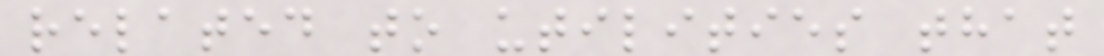related to utilities that
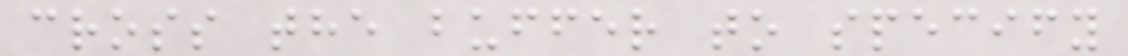cross the buffer to specify
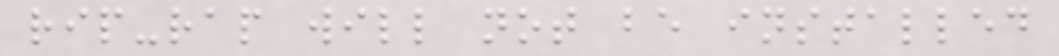rip-rap will not be installed
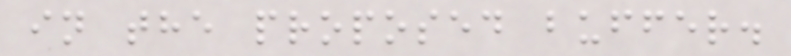in the proposed buffer.
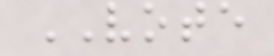VOTE
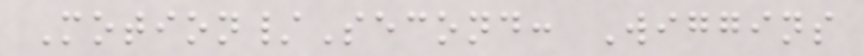Motion/Second: Wiggins
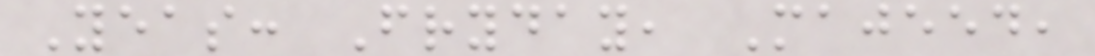Yeas: Fryday, Majeed,
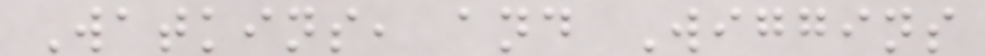Watkins, and Wiggins
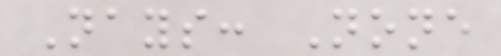Nays: None
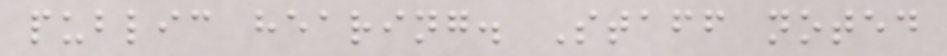public hearing. Staff noted
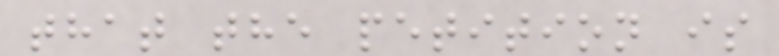that the petition is
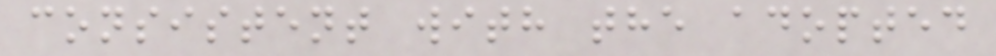consistent with the adopted
